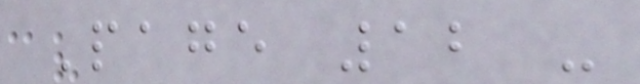Page 12 -
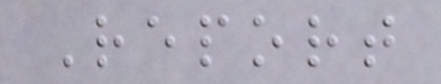Report
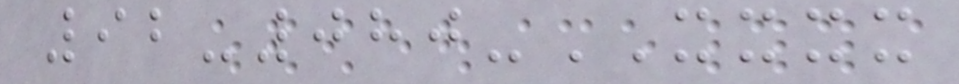92-080-XXXX
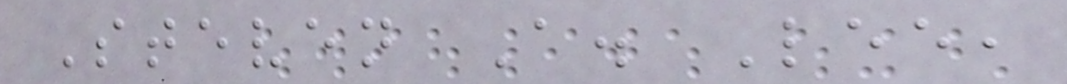Steven A. Lee,
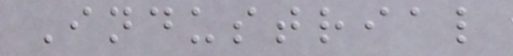Industrial
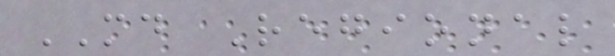MD Regional
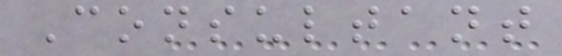Consultant
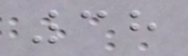38
